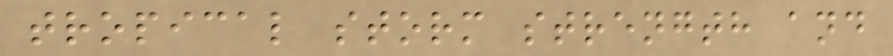tropical storm strength and
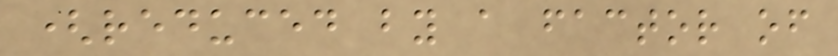(reduced by a factor of
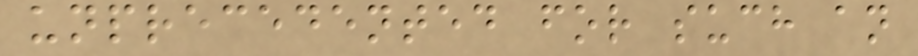unprecedented for such an
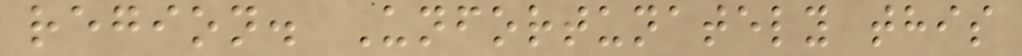region. Unfortunately this
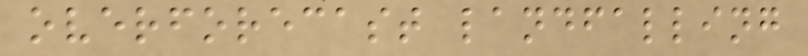overforecast landfalling
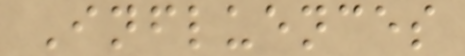Influences
